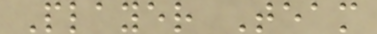Player Team
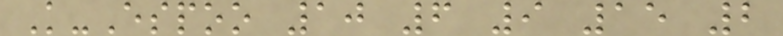K-Espoo 10 6 9 15 2
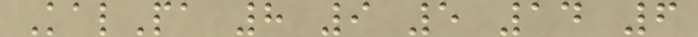KalPa 8 9 5 14 6
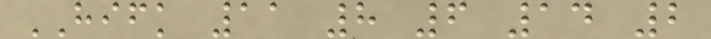HIFK 11 8 6 14 2
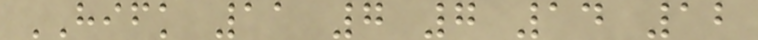HIFK 11 7 7 14 12
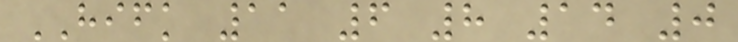HIFK 11 6 8 14 0
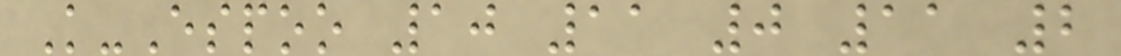K-Espoo 10 11 0 11 2
